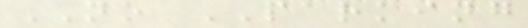NO PARKING
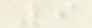9
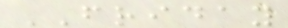FRIDAY
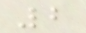2
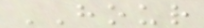HOUR
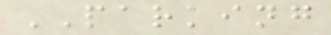PARKING
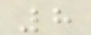8
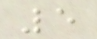5
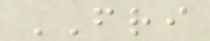FRI
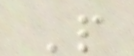P
